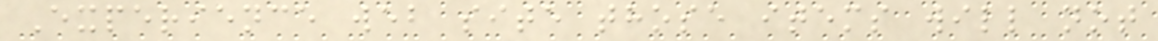Experience web site those items will not
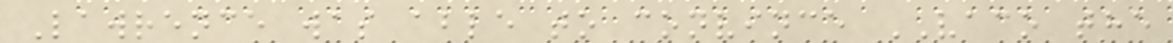Lawrence was able to convince VACO the
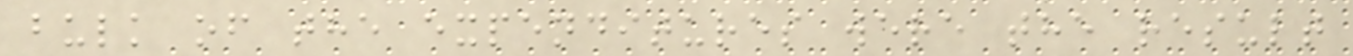bulk of the expenditures were the result
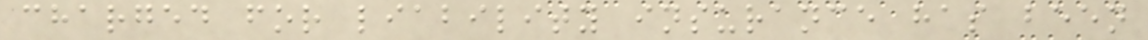charged for liability insurance has been
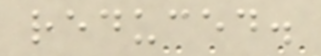reduced.
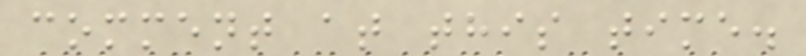comment at this time.
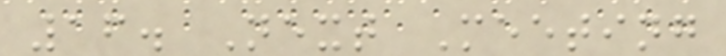16. Next Meeting
